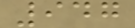947
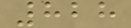828
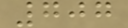707
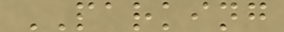PARKING
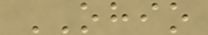OHIO
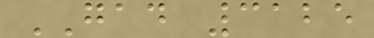GAD 3125
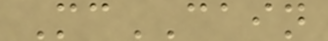McCAIN
